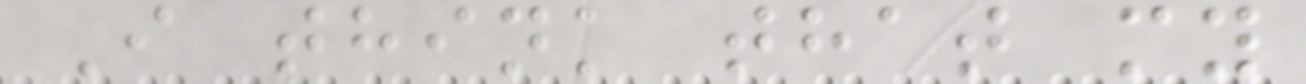I think that my
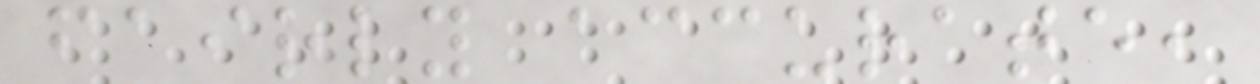fairly accurate,
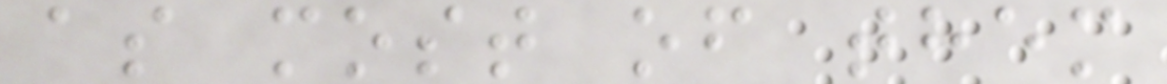as most of them
